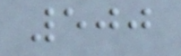500
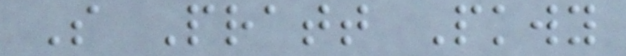S Pratt Pkwy
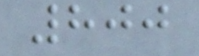800
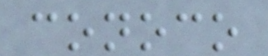conoco
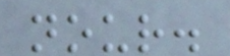nour.
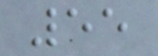55
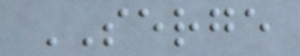SERGE
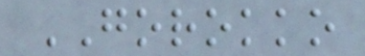GOROKKO
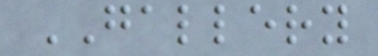GALLERY
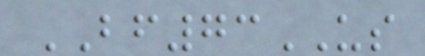BF73US
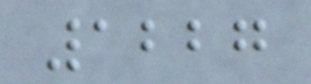1227
